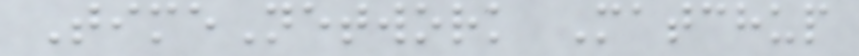TimeNetwork Matchup
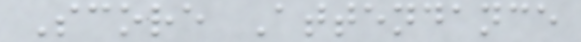Score Attendance
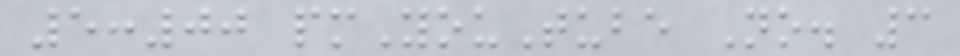5:00 pmYouTube No. 3
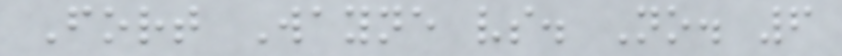Fort Wayne vs. No. 6
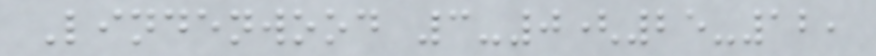Lindenwood 3-0(25-12,
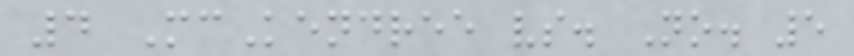4 McKendree vs. No. 5
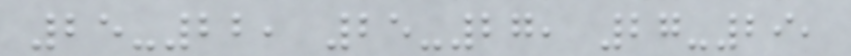25-22, 25-27, 27-29,
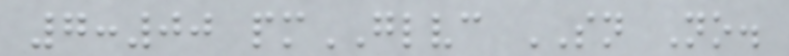7:00 pmGLVC SN No.
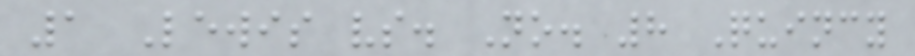1 Lewis vs. No. 8 Quincy
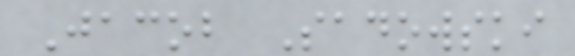Jacob Sadowski
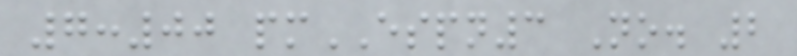7:00 pmESPN3 No. 2
